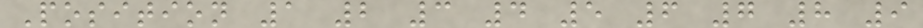Position 1 2 3 4 5 6 7 8 9
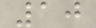10
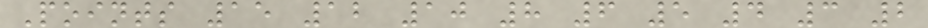Points 15 12 10 8 6 5 4 3 2
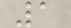1
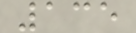135
